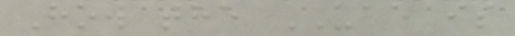How the UAE is
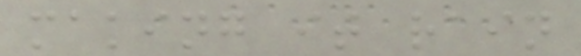making it rain
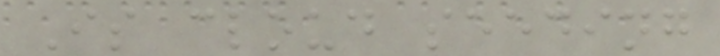Is cloud seeding
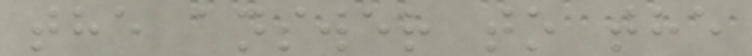the answer to the
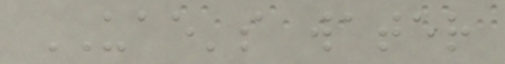UAE's water
